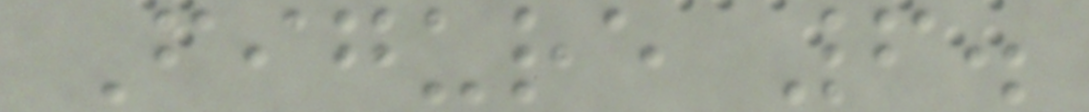Figure 6.
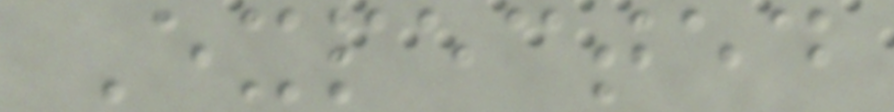Expected
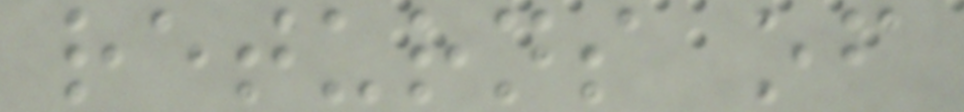returns of
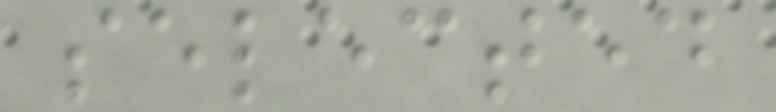selected
